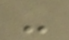-
